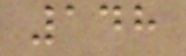148
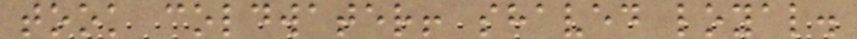took coldwater! shaved loyal.
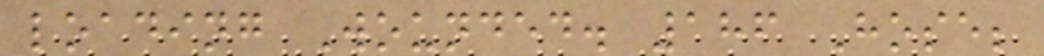loading Wounded. 186 Hose;
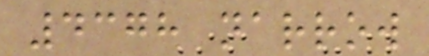4378 narrow
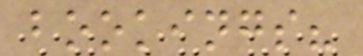bookings?
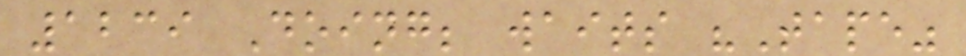1239 Doing; waits "Tape"
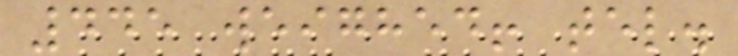445 weighed! tel.
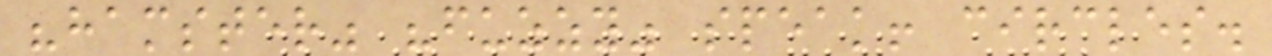"hamster" "fuzzy" speak! circles.
